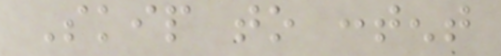Skip to content
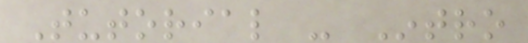Tutorial - Intro
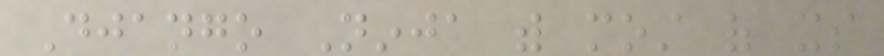Django Ninja with most of its
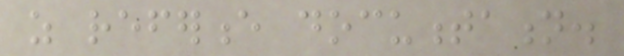as reference documentation.
